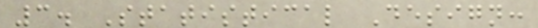3. Statistical Design:
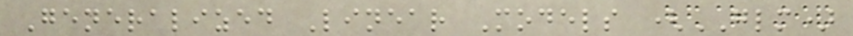Generalized Linear Models (GLM)
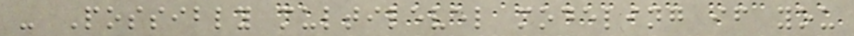- Possibly multilevel modeling if you
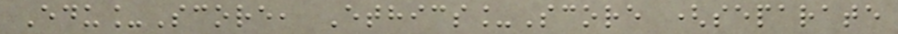Edu_Score, Ethics_Score (separate
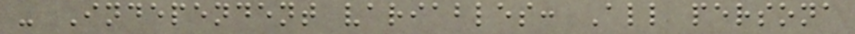- Independent variables: All persona
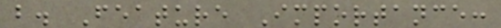b. Feature Importance:
